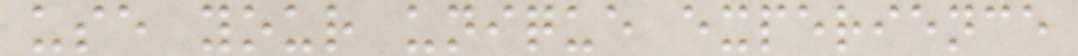use your unique experience
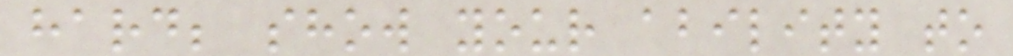hard; show your ability to
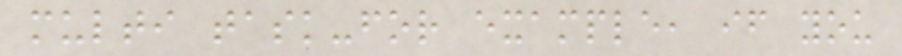multi task-for example, if you
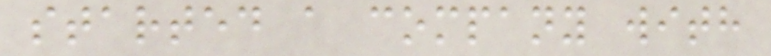started a company with
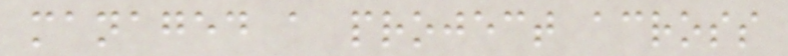managed a project across
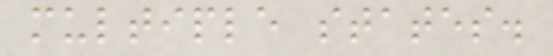multiple states.
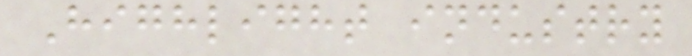Highlight industry
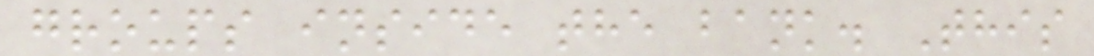groups inside the bank. This
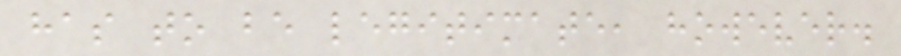has to be legitimate, however.
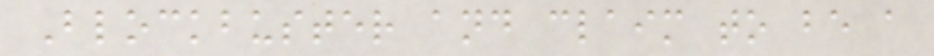Blockbuster and claim to be a
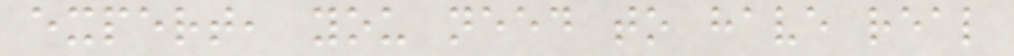expert, you need to have real
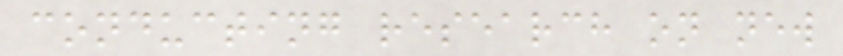conducting research on new
